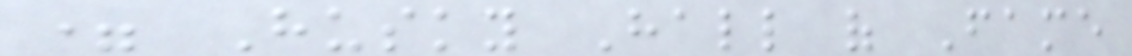= Husky Hall of Fame
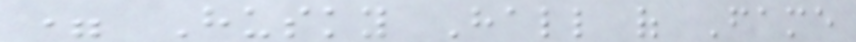= Husky Hall of Fame
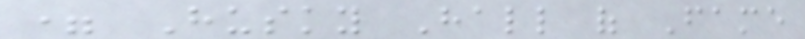= Husky Hall of Fame
